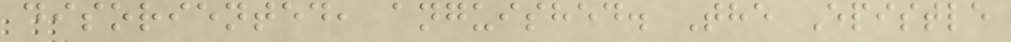disoriented, anguished. The Epistle
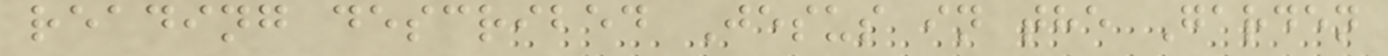reading described Jesus in the Garden
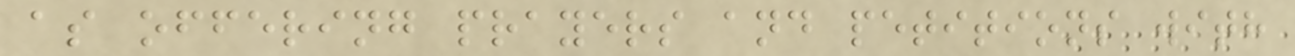as offering prayers and petitions with
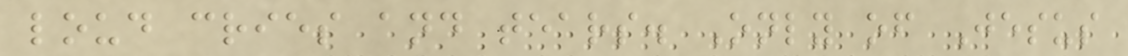loud cries and tears. Only of Jesus
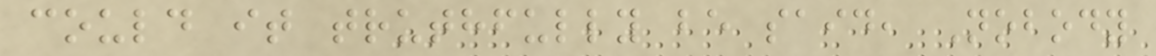could it truthfully be said, Nobody
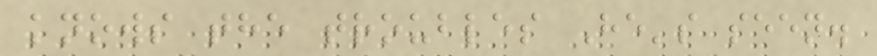knows the troubles He's seen.
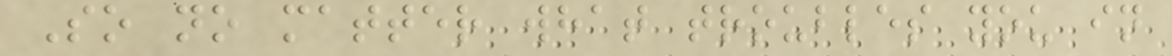So no matter what troubles you in
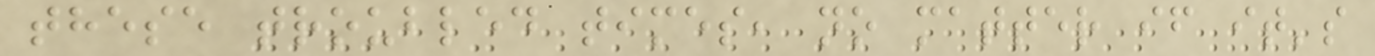these troubled times, no matter if it's
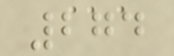274
